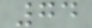74
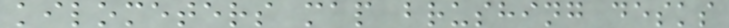kilometers map brushing desks
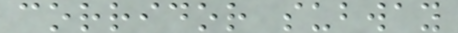corridor subway
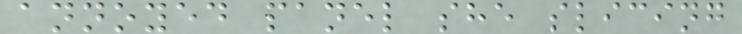annoyed panel she slicing
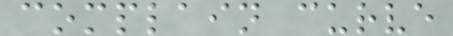complain curve
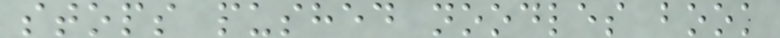stops pushed noodles book
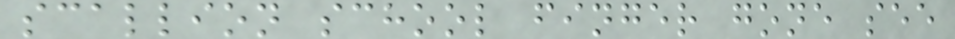scallion school finger gone see
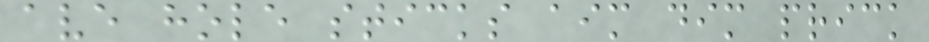ave hole sticks aim dim prick
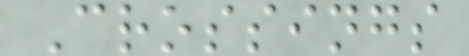Crossings
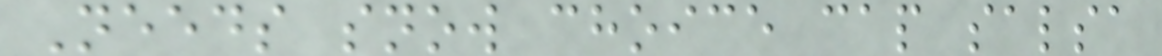Needs snow choice cap salsa
